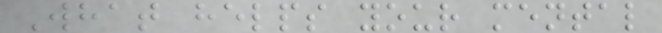What helps your mental
